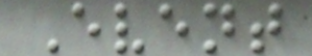Event
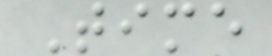Time
